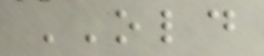OLD
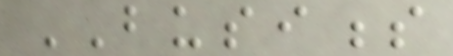BUSINESS
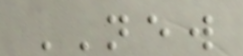NEW
